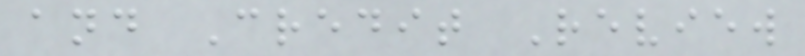and Credit Review
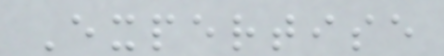Expertise
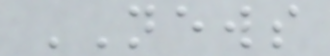NEWS
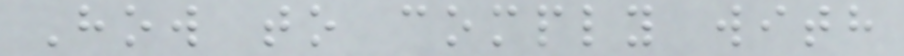How to comply with
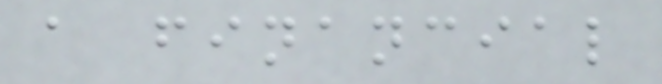a financial
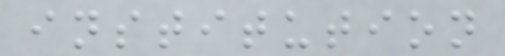institution
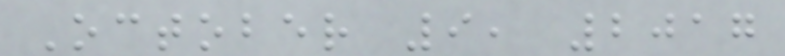October 9, 2017
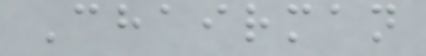Chairman
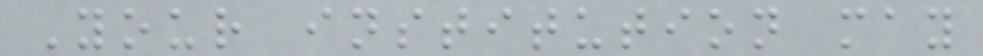Your institution may
